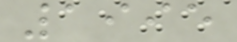1995
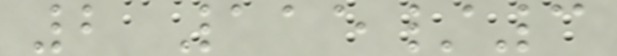2 115/3
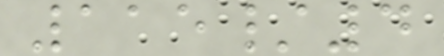115/4
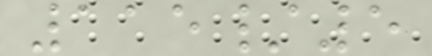115/5
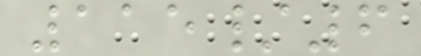115/6
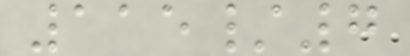115/7
